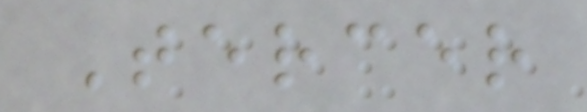Tercer
